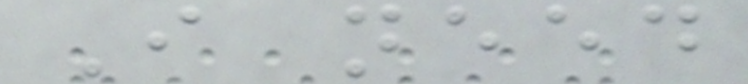I need
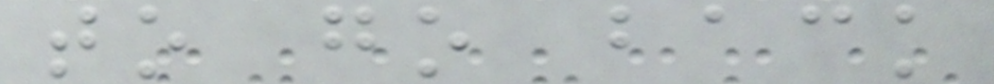to go back
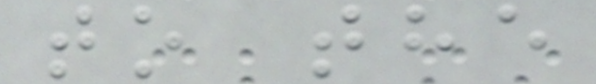to the
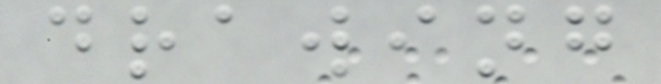drawing
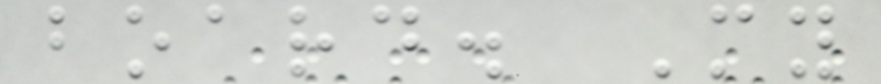board. My
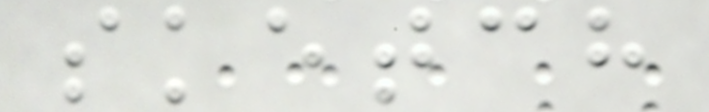sketch
